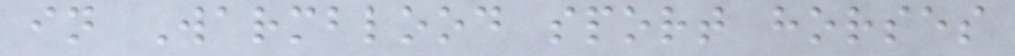in Warmblood sport horses
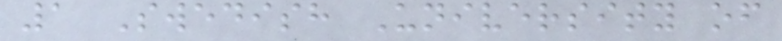1 Swedish University of
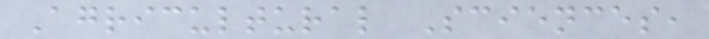Agricultural Sciences,
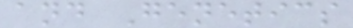and Genetics
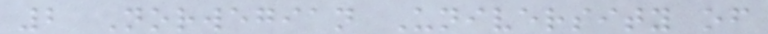2 Norwegian University of
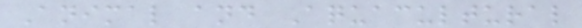Animal and Aquacultural
